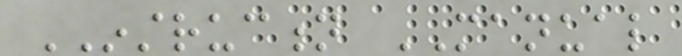INSTRUCTION MANUAL
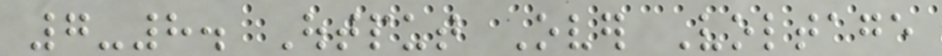7-8. Output Over Voltage
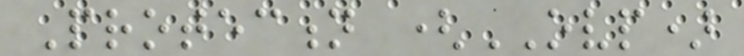Protection (OVP)
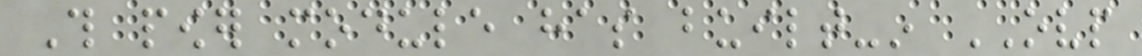This power module has built-in OVP
